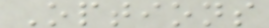Options
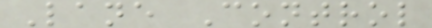Lane Control
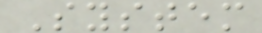System
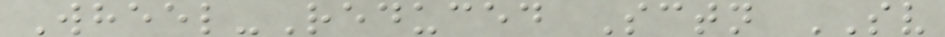Wheel-Reduced Sctn SV
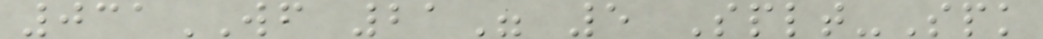031WF 21" 5 Splt-Spk
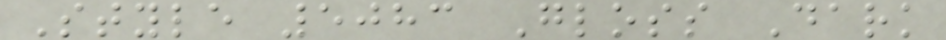Style 5083 Gloss Dark
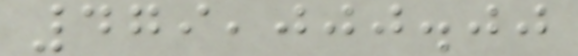479,000.00
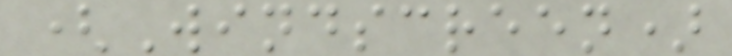(Windscreen)
